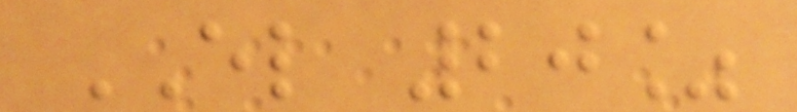EL 20%
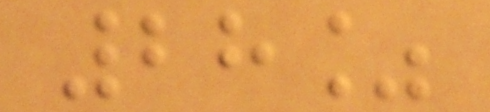28%
